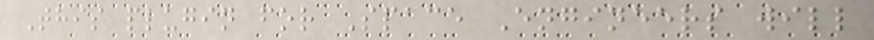This plugin for Space Engineers will
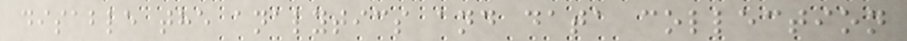disable the analytics and data collection
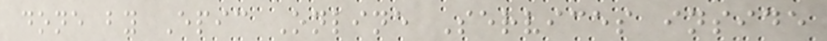done by Epic Online Services inside
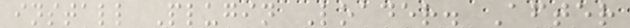install Plugin Loader. After
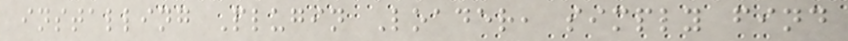installing Plugin Loader, simply find
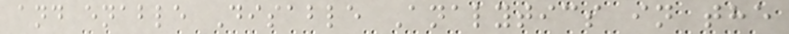and enable Disable Analytics in the
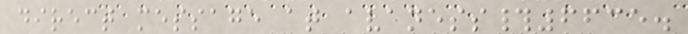direct message at avaness#6635.
